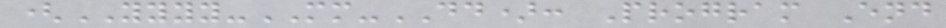(YYYY-MM-DD): Program End
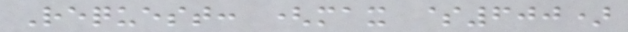Request: (max $600)
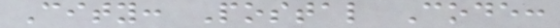City: Postal Code:
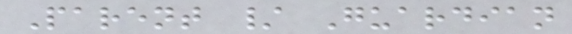Parent / Guardian
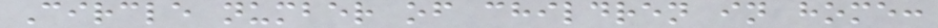Circle number of children in home:
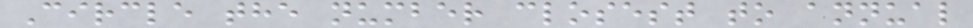Circle the number closest to annual
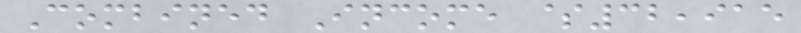Combined Income $32,915
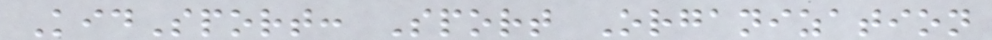KidSport: Sport Organization
